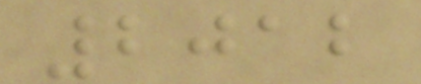2012
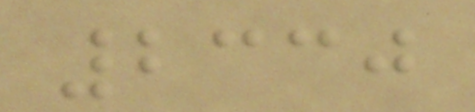2330
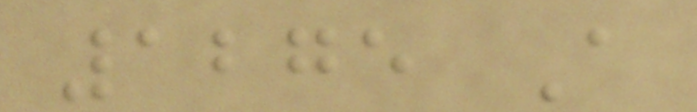1275 A
